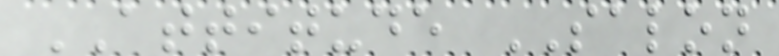ATTITUDE SALON
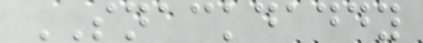SNACKDADDY
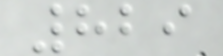829
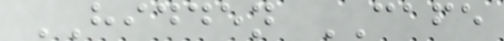HIDDEN CAFE
